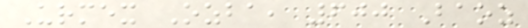Urmex Ozba, 600 Baoz
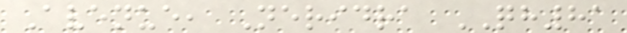Avenue, Neridra QH81
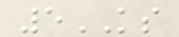5KS
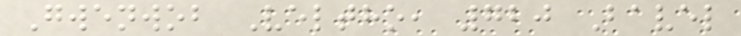Gwenwob Veltho, 720 Bavel
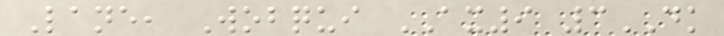Lane, Wobqui AX9 3DK
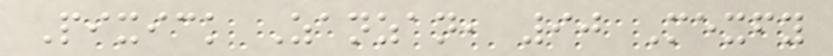Pixick Zanzan, 90 Mexfy
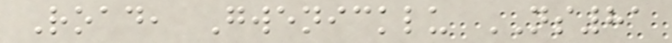Road, Gwenicklu NS81
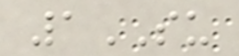1SU
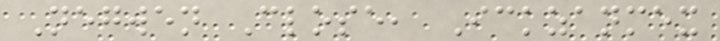Negwen Close, Ickzanmex
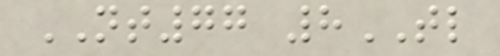NT77 8TL
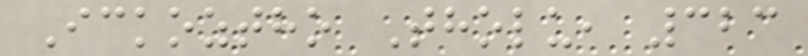Ickoztho Tholu, 323
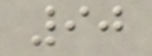90
